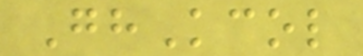GhKcol
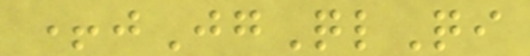+jJgQlQi
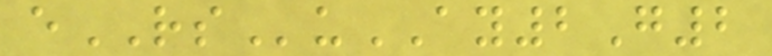eRSuAY2G2
